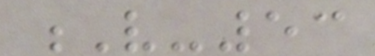V-53
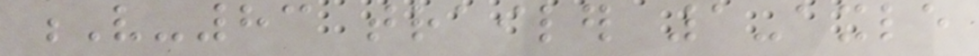V-83 trailer 1-axle
